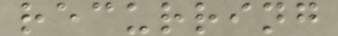recurring
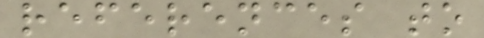references to
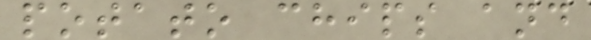potato chips and
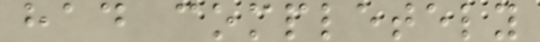had completely
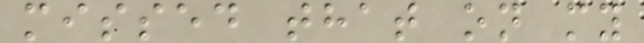missed that on my
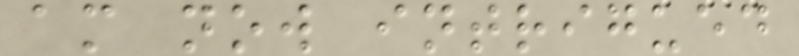am now intrigued
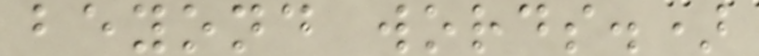beyond words.)
